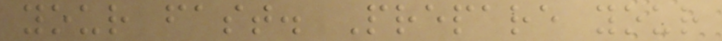your fast. Prepare your
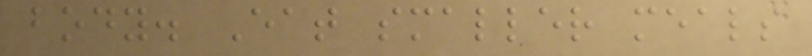body. Eat smaller meals
